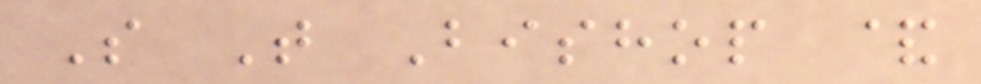S T Bishop &
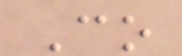Co
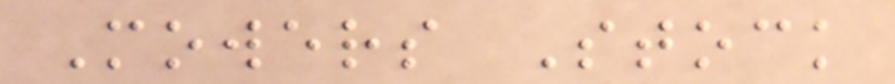Mowers Stock
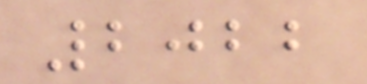2022
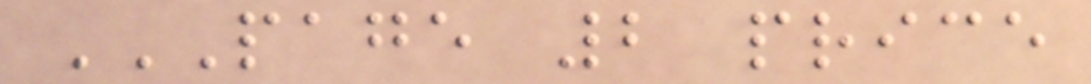PAGE 2 PRICE
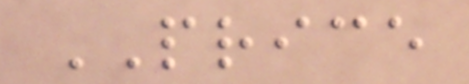PRICE
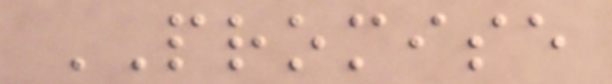PROMISE
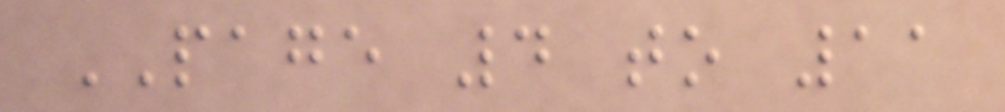PAGE 4 to 11
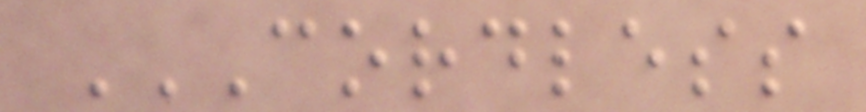CORDLESS
